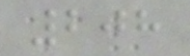208
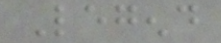Legend
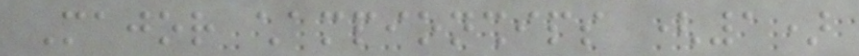Major championships (1)
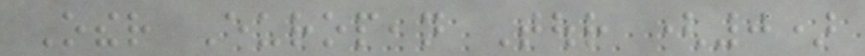Other European Tour (0)
